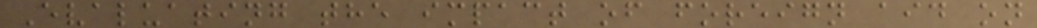Evaluating the impact of foreign aid on
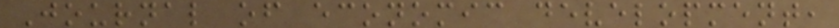Journal of economic development,
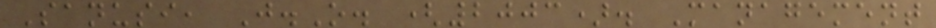Sanusi, J.O. (2003). Management
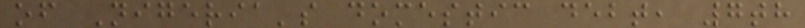of Nigeria's domestic debt, 7th
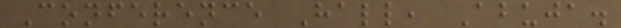Conference Hall, Abuja.
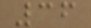36
